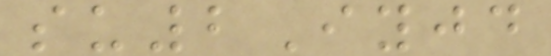su2Iyjd
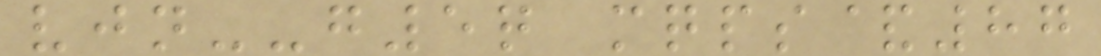vjn--g5q mqps&87
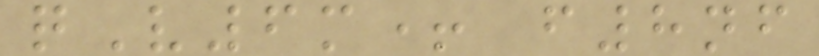qV6m+ f8nf
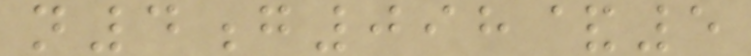n4g098&5
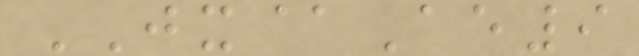JX@Ae9
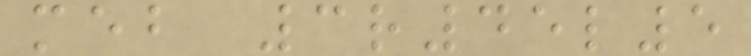meb 3r45l5
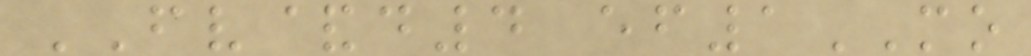FV&d4 ef1MO
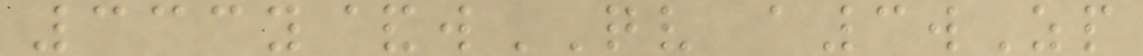333y&wQV a3wZp
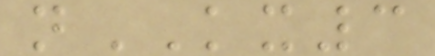nKX3
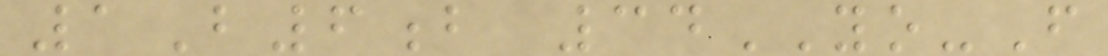1B6b 34YO-F
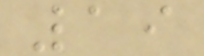19
